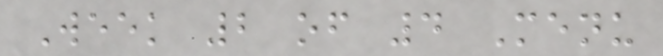Week 2 of 4 Menu
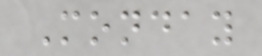Monday
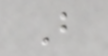B
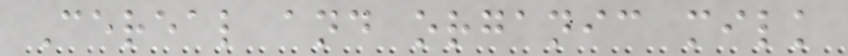Cereal and organic milk
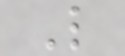L
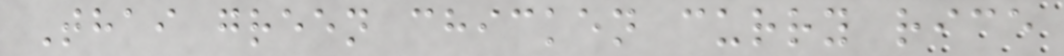Thai green chicken curry rice
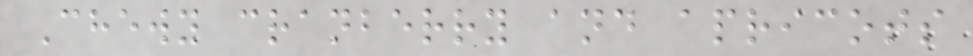Chewy cranberry and apricots
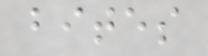bites
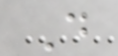D
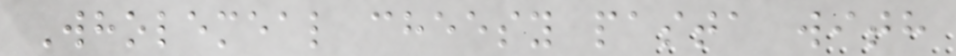Wholemeal cheesy pasta with
